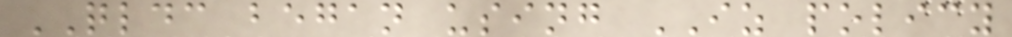QLDC began using IZ policy
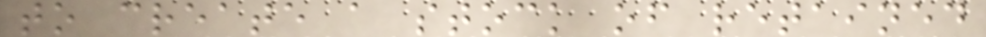to create a stock of retained
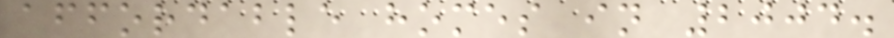affordable homes in 2004.
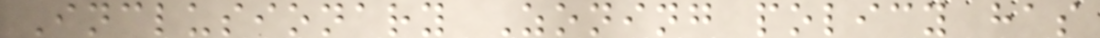Inclusionary Zoning policy has
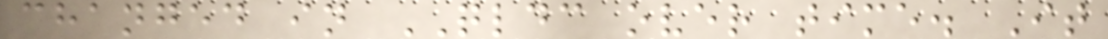changed in QLDC over time. It
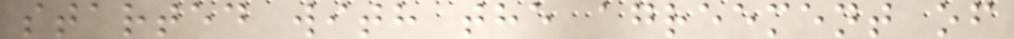started with the agreement of
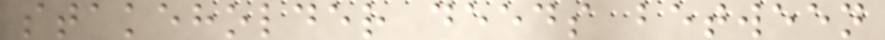stakeholder deeds between
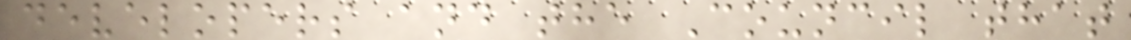developers and the Council that
